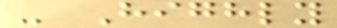- Highly
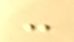-
